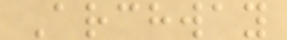Archway
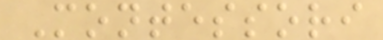Montessori
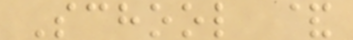School &
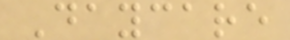Daycare
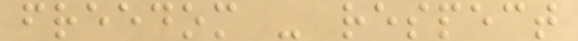freedom - respect
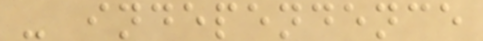- independence
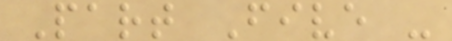Part Five -
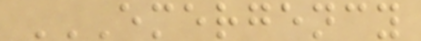EMERGENCY
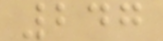247
